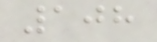108
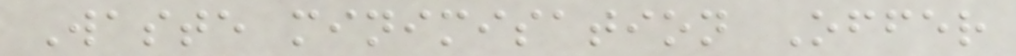Waste minimisation Offer
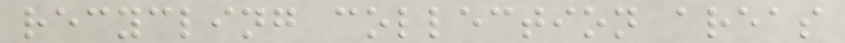recycling collection areas
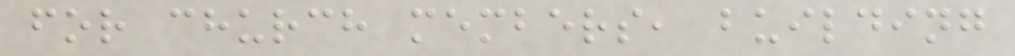for church members, building
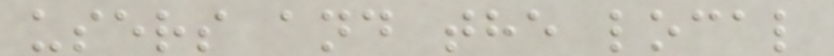users and the local
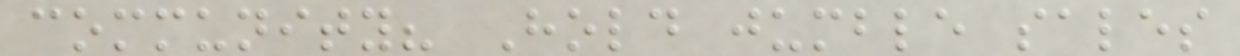community? Hold jumble sales
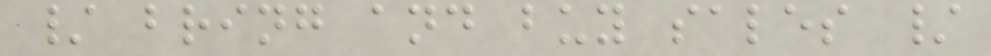/ bring and buy sales /
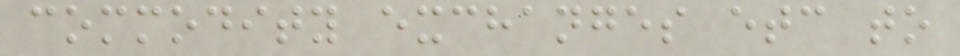commodity exchanges etc to
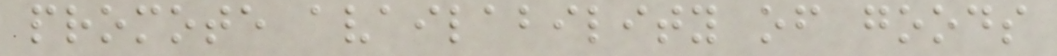promote availability of goods
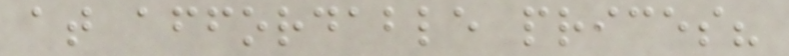at affordable prices?
